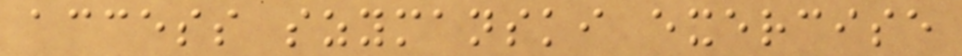access szymanski exercise
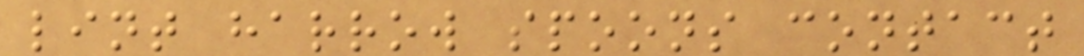lint harrow spoons contact
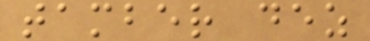tamber dez
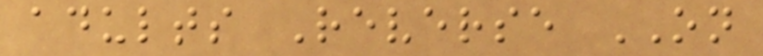adults Reverse ON
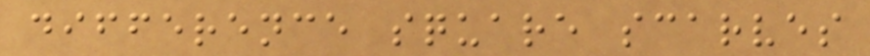difference square scarves
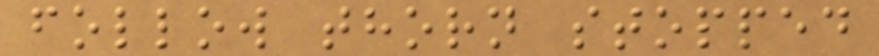follow thorn stopped
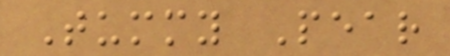Tummy Pear
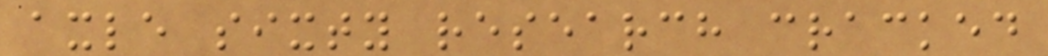axle sixty research cracked
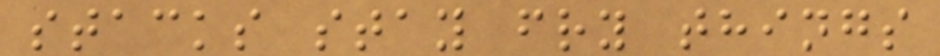stacks stay fry things
